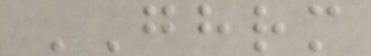GHRM
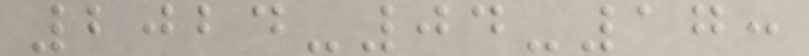2024-04-17:
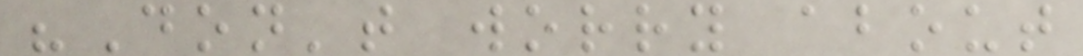"Don't worry about
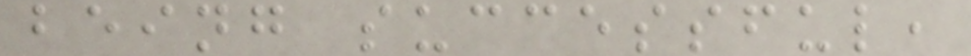being successful,
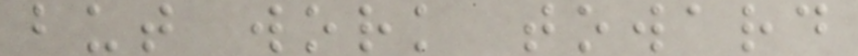but work toward
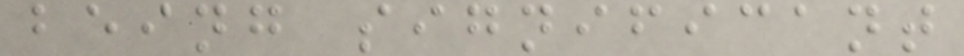being significant
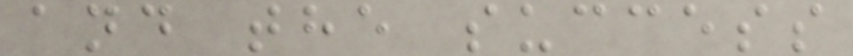and the success
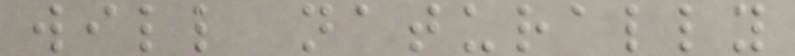will naturally
